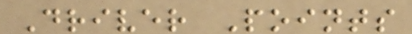Driver Points
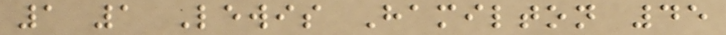1 1 Lewis Hamilton 45
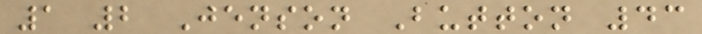1 2 Jenson Button 43
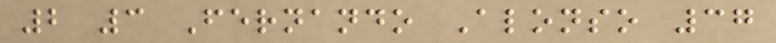2 3 Fernando Alonso 37
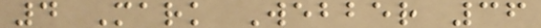4 Mark Webber 36
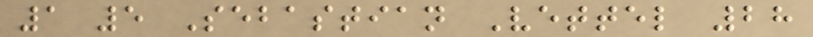1 5 Sebastian Vettel 28
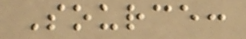Source:
